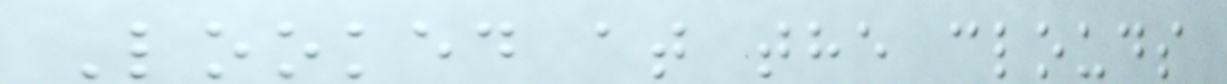Looked at the clouds
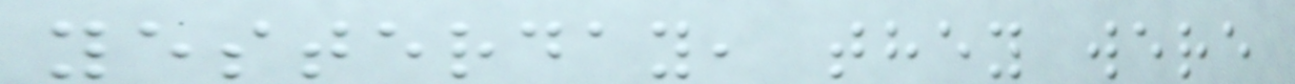yesterday, they were
